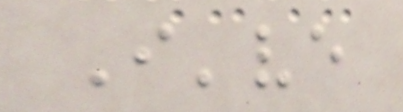I've
